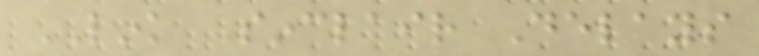LINK Sinclair Delays
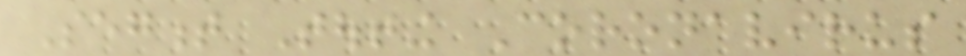Segment Touting Coronavirus
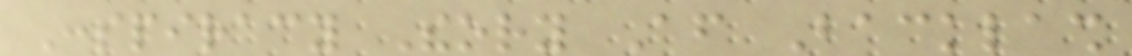Conspiracy Theory After Backlash
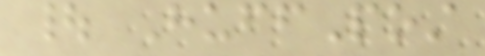| HuffPost
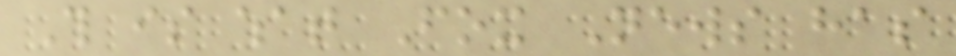This is what Fox News has
